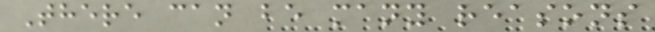There can be many reasons
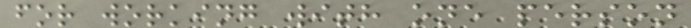for working with one person
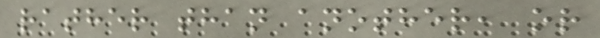rather than another, or
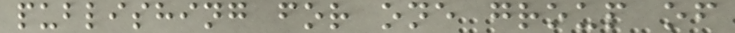publishing for one group of
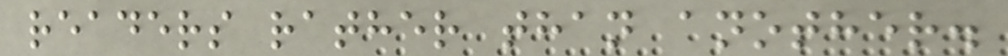readers rather than another.
